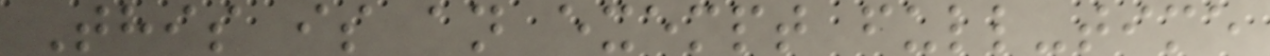This is an exempt full-time
